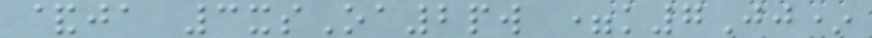&ja 3xsOa2pw =k7Jj*
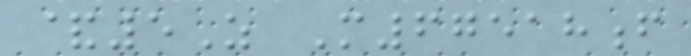&5Z M67518f
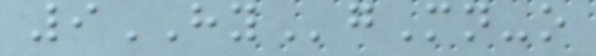9HYgMn-o
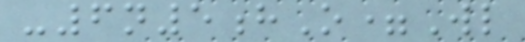-6n5hO=Wl
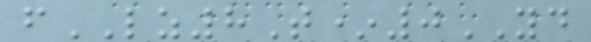fLZ8T*0YD
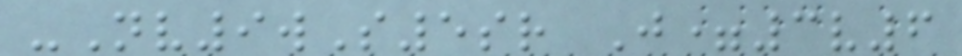-Nv9wS5sr J=3v6
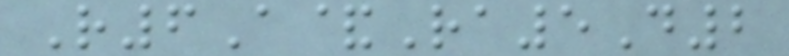R6A&Ra5D2
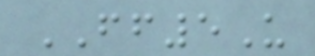FF5U
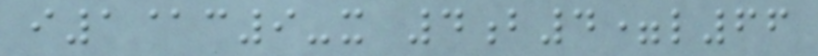i1@c9-x 4b4=l66
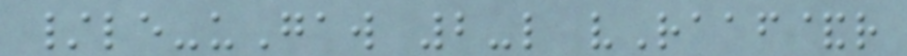/le-uGaw 2-l vRaaf&r
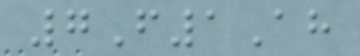7F1Ah
